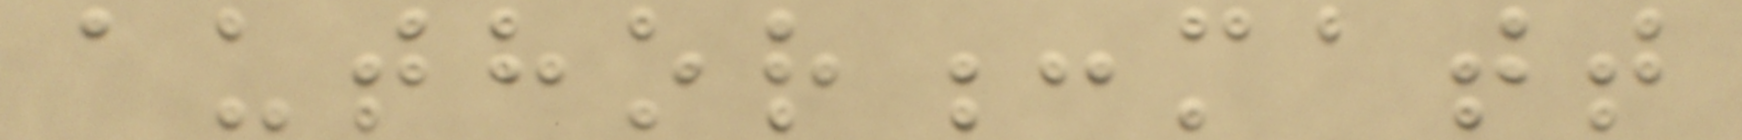author:matt
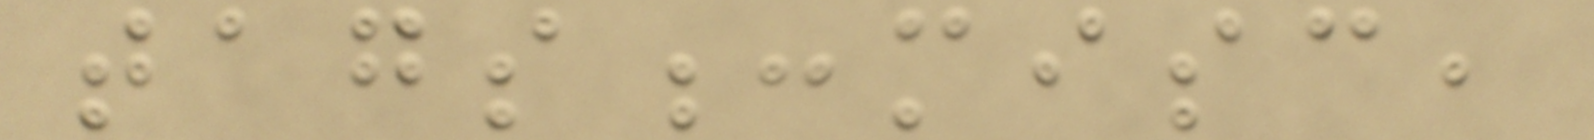tags:misc,
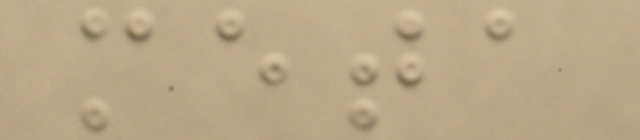meta
